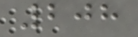208
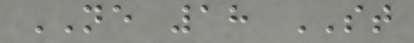NE 18 ST
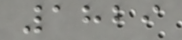1829
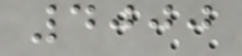4000
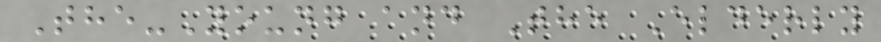The-Young and The Elderly
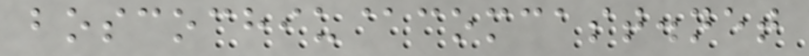boscochiu@comcast.net
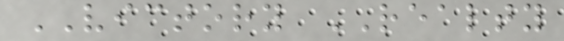VICTORY REALTY
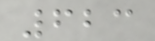623
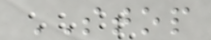STOP
